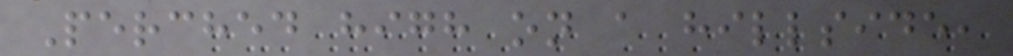Perched high on a hillside,
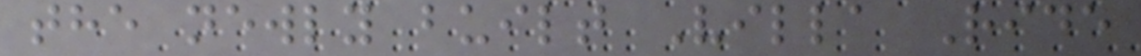the newly built Villa Ride
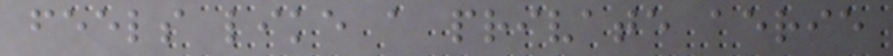feels like a private aerie
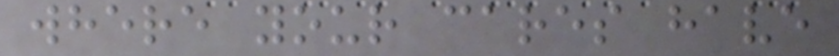where your cares have
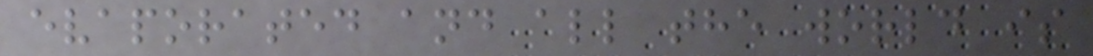evaporated and all the world is
